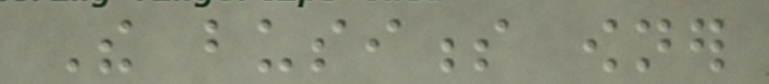The business owner
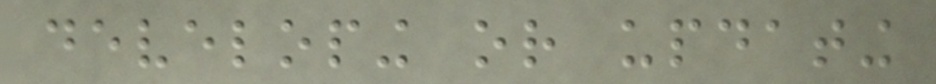developing or updating
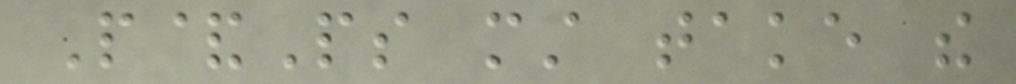P&Ps must take the
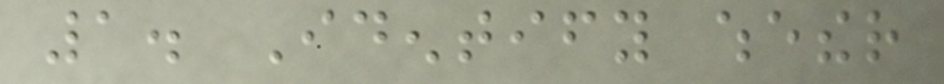1. Identify whether
